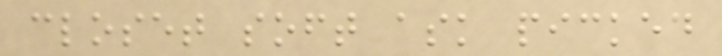closet soft ask picked
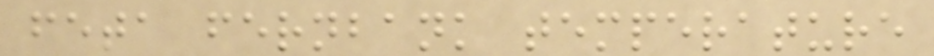feta fernbank temperature
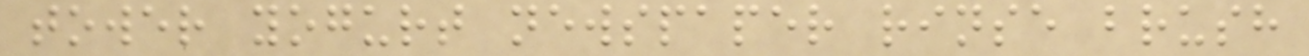tower yogurt newspaper rinse brush
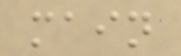main
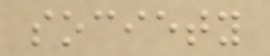society
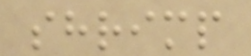shrimp
